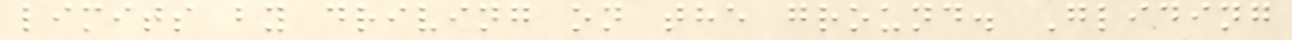limits by driving on the ground. Gliding
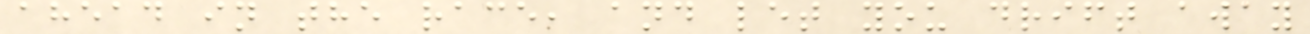ahead in the race, and let you drift away
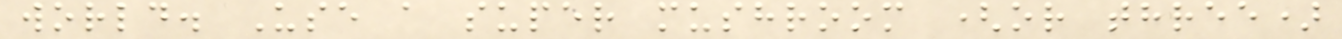world. Use a super mushroom (or three)
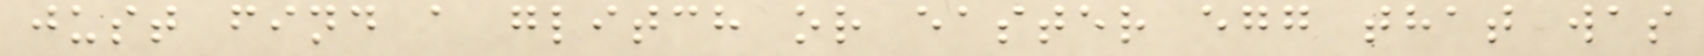just find a glitch or easter egg that was
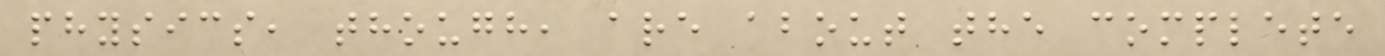physics, though, are about the complete
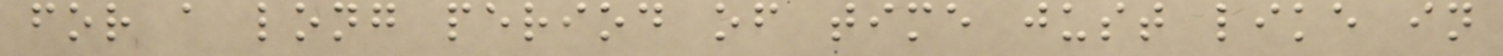for a long period of time just like in
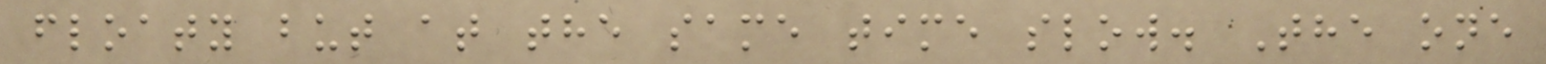floaty but at the same time slow. The one
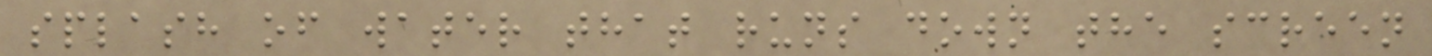splash of water that runs down the screen
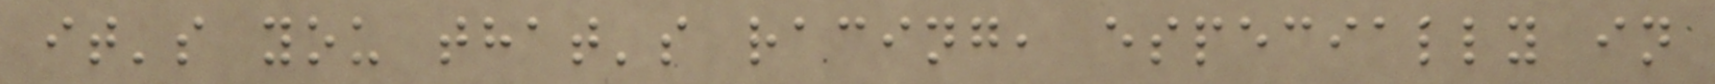it's you that's racing, especially in
